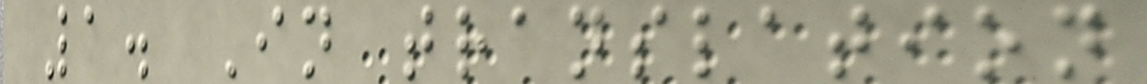1. In translation
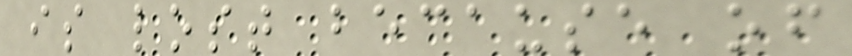is lost because of
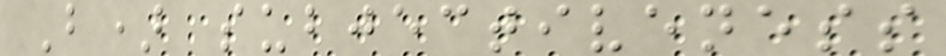B) subjectiveness
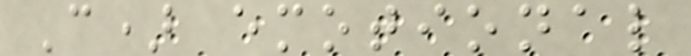C) emotional
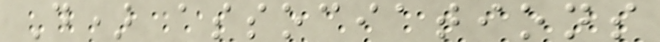D) associations
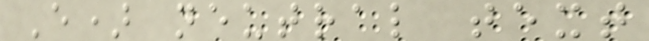E) neutral text
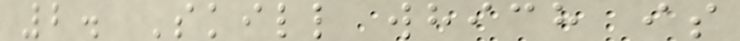2. Skill which is
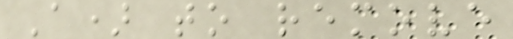A) to remove
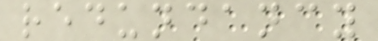redundancy
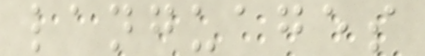languages
